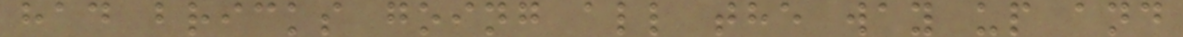had bricks going all the way up and
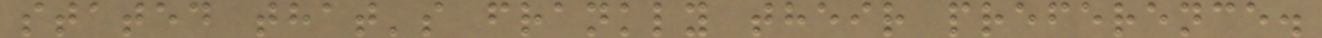stated that's frankly their preference.
